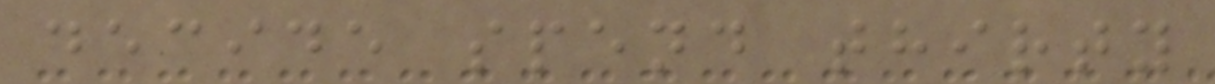decide spend thirty
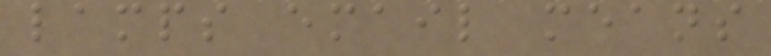lamps email means
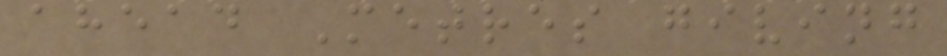ahead Metres giving
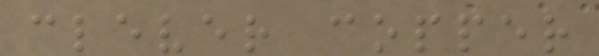clever copper
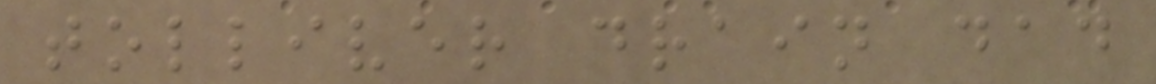tolliver drain dad
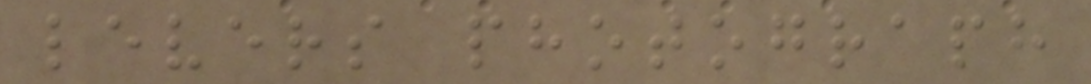levers photograph
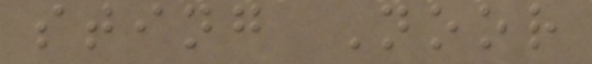sting Noor
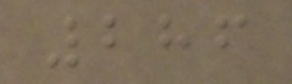286
